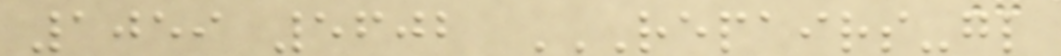1059 5602 REPAIRS-GL
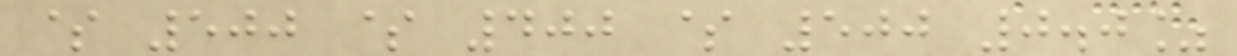$ 500 $ 400 $ 500 0.0%
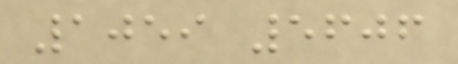1059 5606
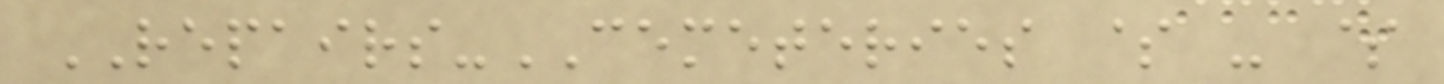REPAIRS-CEMETERIES $ - $
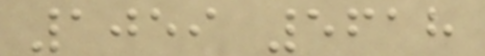1059 5618
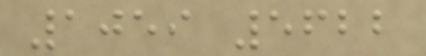1059 5622
